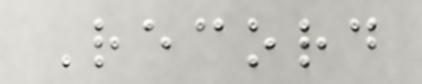Record
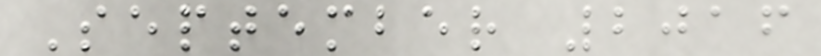September 2016
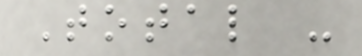Total -
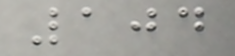104
